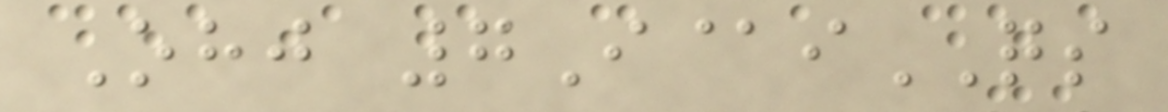Ohj 7I@iQS
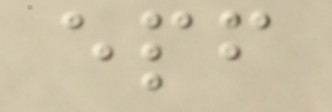epf
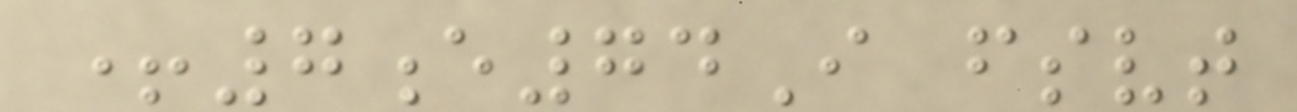+7e74I fsvt
